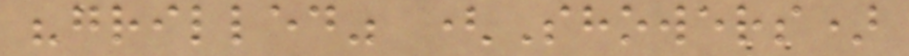"grilled" (Showers)
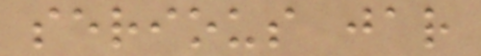serious jar
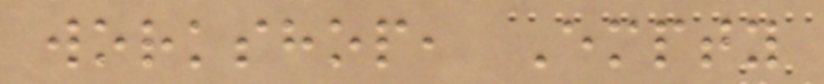workshop, Empty
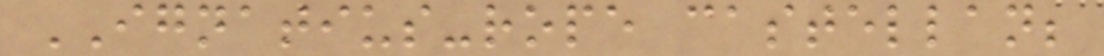IGNATIUS-rope castellan;
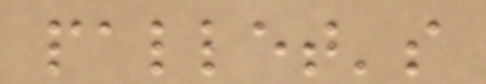pallet's
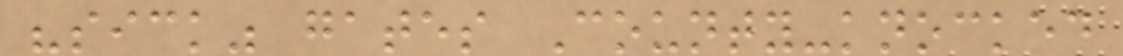"sick" gates County-knocked
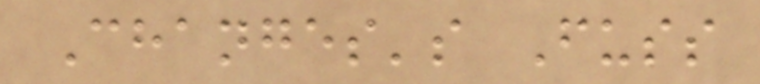Changes's Fuss
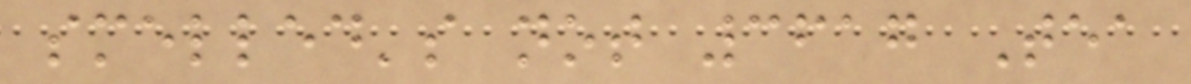smelled's not 3617 Tea
